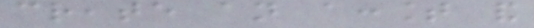create an account and
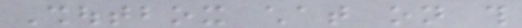Shoutbox chat on this
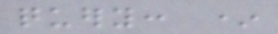query: *
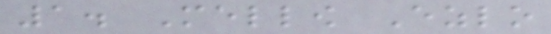1. Mellow Ezlo
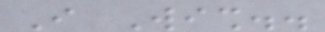I Wish..
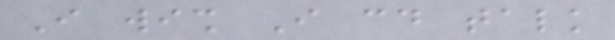I wish I could talk
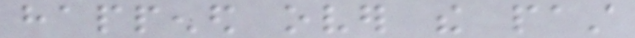happened over the past
